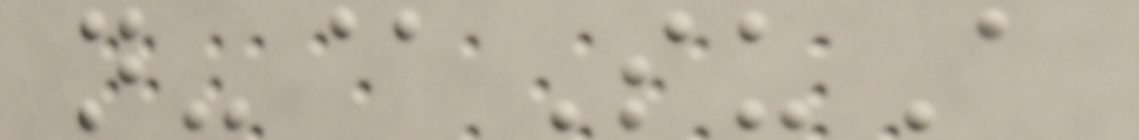n-@SuA
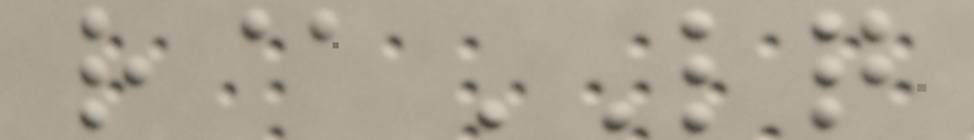r@LQ
